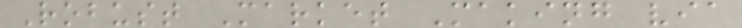Robust Market Making via
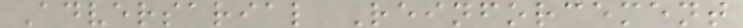Adversarial Reinforcement
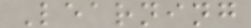Learning
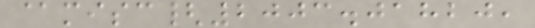@misc{2003.01820,
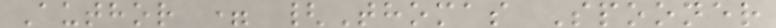Author = {Thomas Spooner
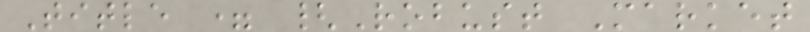Title = {Robust Market
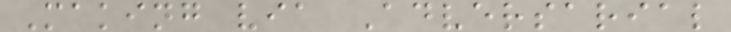Making via Adversarial
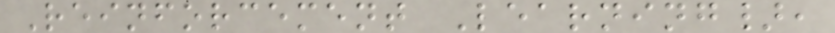Reinforcement Learning},
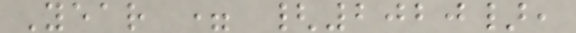Year = {2020},
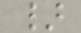}
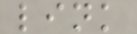link
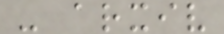- arxiv
